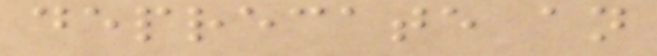deprecate an
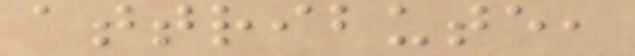attribute,
